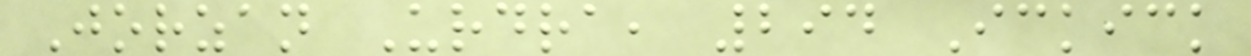Jorzan Urdra, 294 Ickick
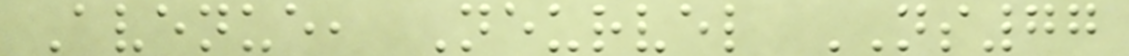Avenue, Neurvel NS77
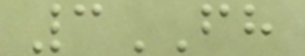3FH
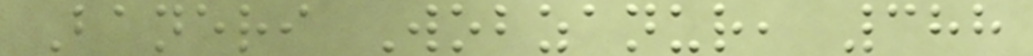Baneri Wobzanur, 388
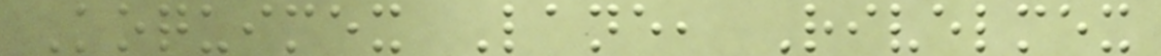Koquimex Lane, Rivelmex
